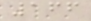166
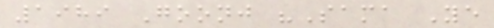1989 Goonj "Sama Ye
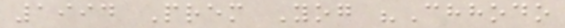1994 Prem Yog "Chhodo
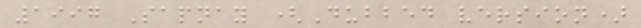1997 Sapnay (Dubbed version)
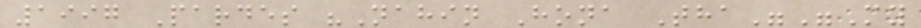1997 Pardes "Nahin Hona Tha""My
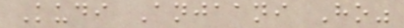Kudi Anjaani Ho"
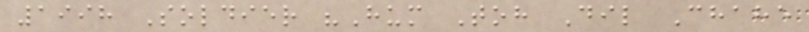1998 Soldier "Hum Toh Dil Chahe
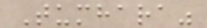Tumhara"
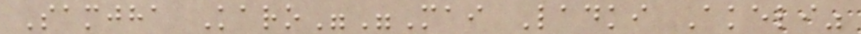Samjha Karo""Mai Ladki Akeli"
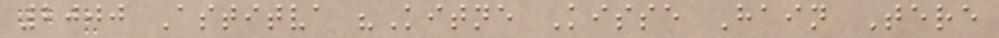2000 Astitva "Kitne Kisse Hain Tere
